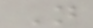N
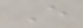E
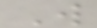W
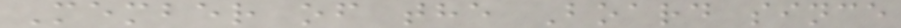Member of the Board since
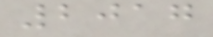2017
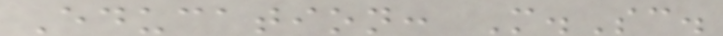Education: M.Sc.
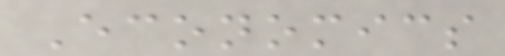Economics
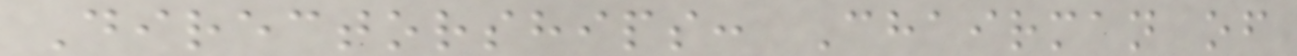Directorships: Chairman of
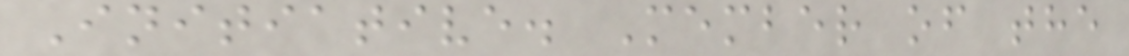Initiative. Member of the
